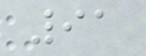91
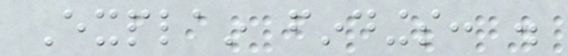Explain findings: .
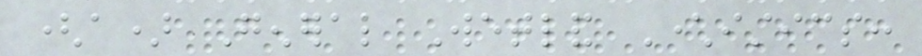(a) General Wetland Characteristics:
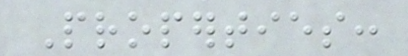Properties:
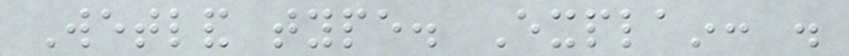Wetland type. Explain: .
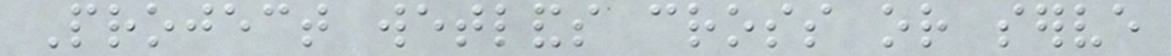Project wetlands cross or serve
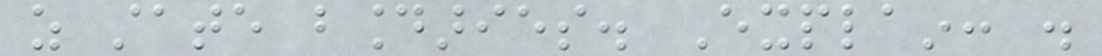as state boundaries. Explain: .
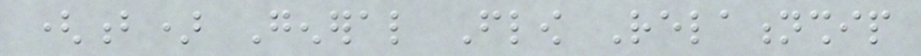(b) General Flow Relationship
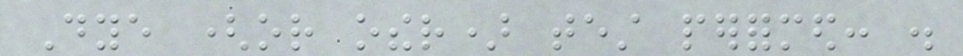Dye (or other) test performed: .
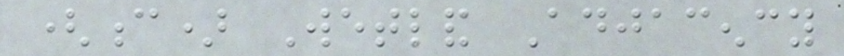(c) Wetland Adjacency
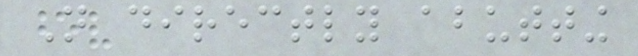Not directly abutting
